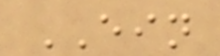EIN
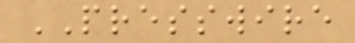PRESSWIRE
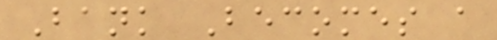Bank Becomes a
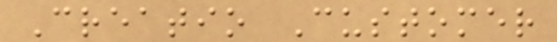Creatio Customer
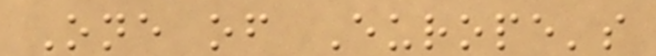One of Europe's
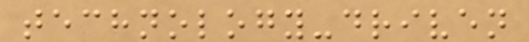technology-driven
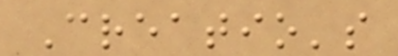Creatio's
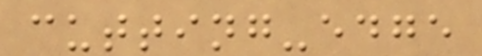cutting-edge
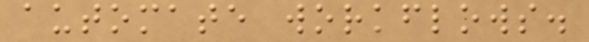automate workflows.
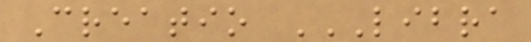Creatio LIBRA
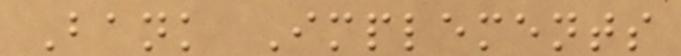Bank Implements
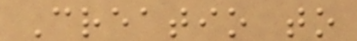Creatio to
